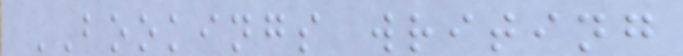BOOKINGS writing
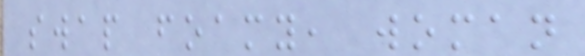swap foamy, woman
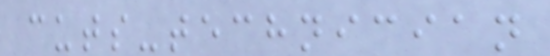cuts-technician
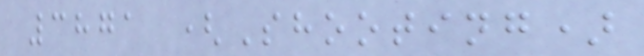3871 (Shooting)
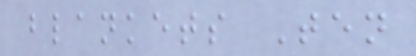blankets Ten
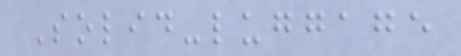Solid-luggage
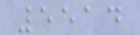5514
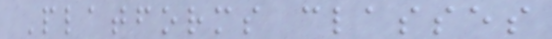Platforms classes
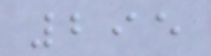295
